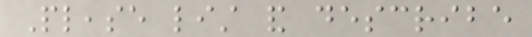Please list and describe
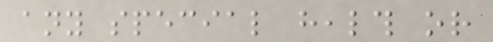any special health or
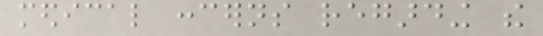medical concerns regarding the
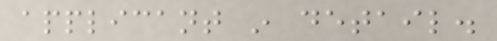applicant in detail.
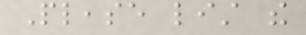Please list the
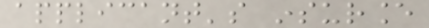applicant's insurance
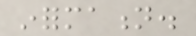information.
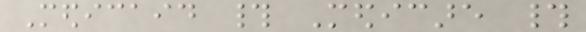Medicaid # Medicare #
